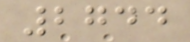2744
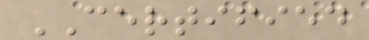CERTIFIED
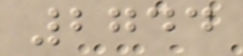2744
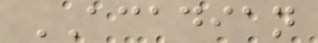ACADIAN
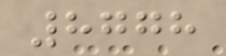8778
